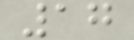17
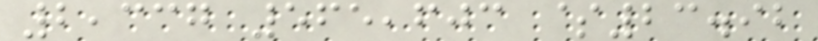2,337 565,603 $23.92
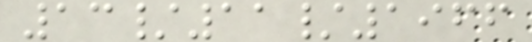13/11/1966
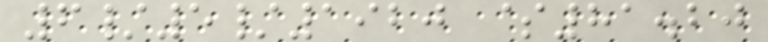6/5/1920 $81.20
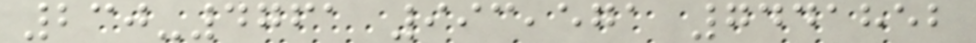230-4761 993,571 7441852
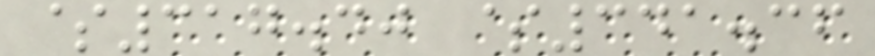$317.40 $341.36
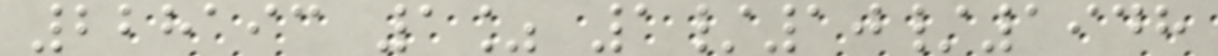228193 1% 1/10/1948
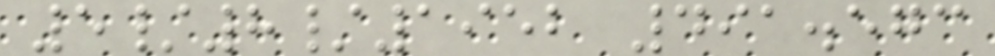5/8/1952 491.573
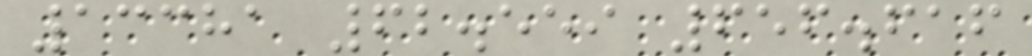13381 62.559 656.616
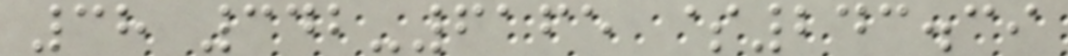38 342-6165 $243.39
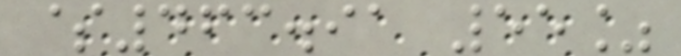$463.91 55%
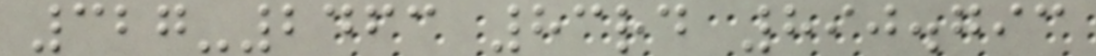327-2463 83rd 890.793
